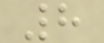8
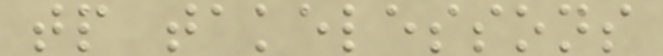tp takelessons
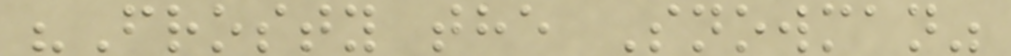"Frosty the Snowman"
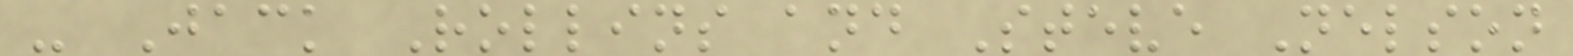- Jack Rollins and Steve Nelson
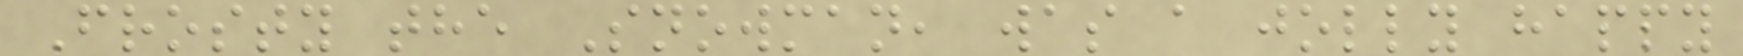Frosty the Snowman, was a jolly happy
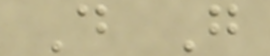D G
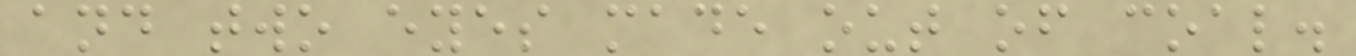and two eyes made out of coal.
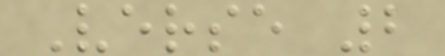Verse 2
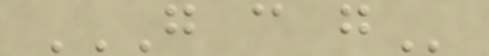G C G
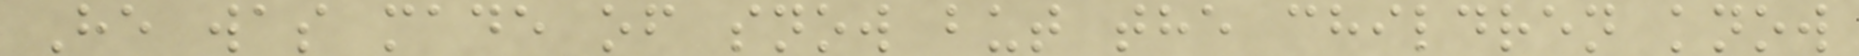He was made of snow but the children know
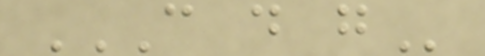C D G
